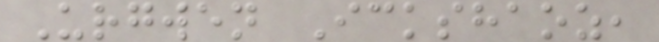Urgwen Ickshaoz,
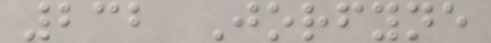232 Jorfyne
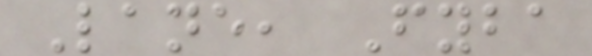Lane, Fyba
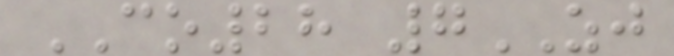CO28 7ZJ
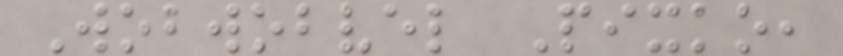Wobwobvel Pixko,
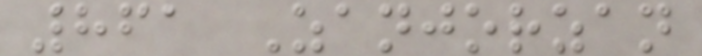861 Zanjorzan
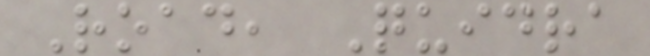Road, Quidra
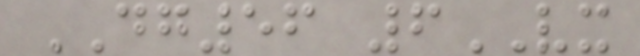DG56 6VX
